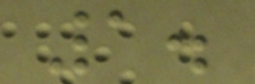1.
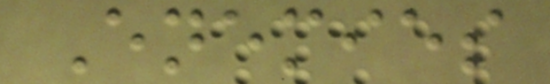Enemies
